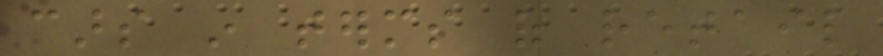cars in terms of retail
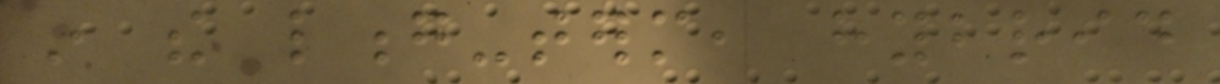in the long-term, hybrid
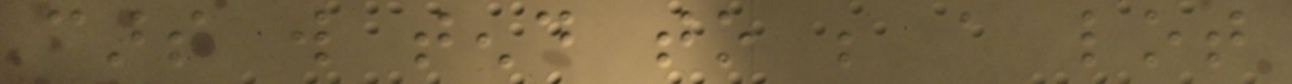cars will tend to be a lot
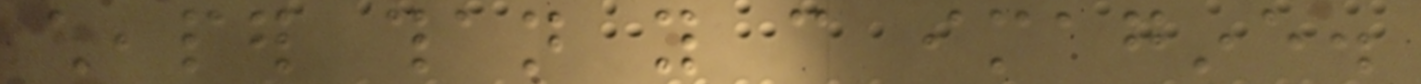cheaper than you can imagine.
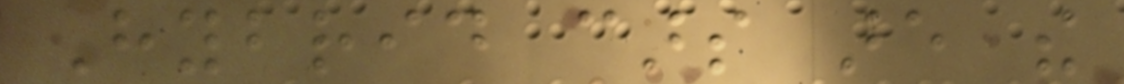Hybrid cars are the
